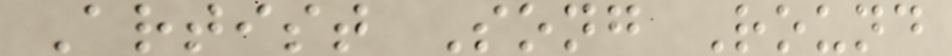Artist Song Round
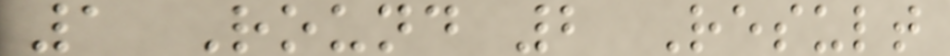1 Round 2 Result
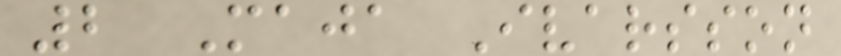2 Maja Ivarsson
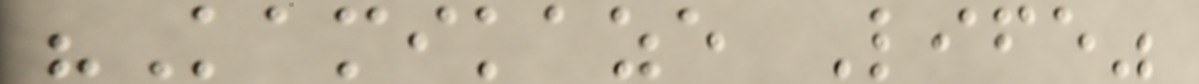"Kamikaze Life"
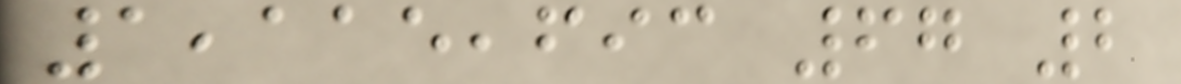1,115,693 67 2
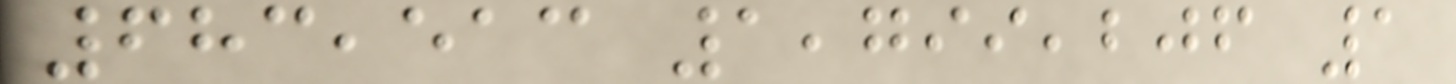683,513 1,799,206 1
